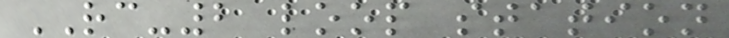RC-2 loop station
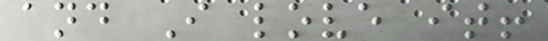and I love it!
